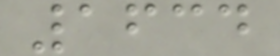1634
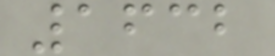1632
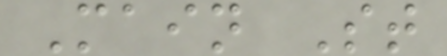Main St
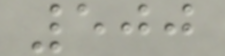500
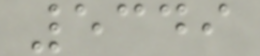5349
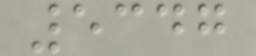5347
